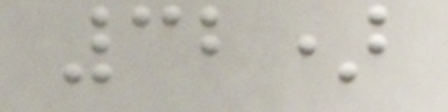32)
